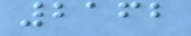2162
